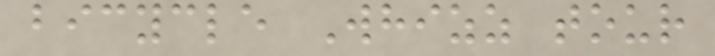bicycle Whizz tour
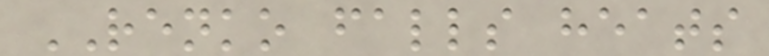RENKO falls heats
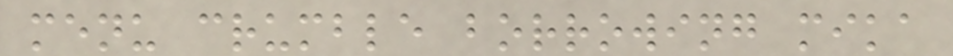menu crumble borrowing mika
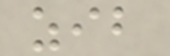zib
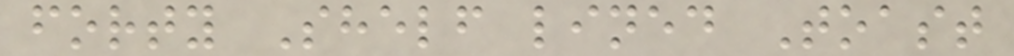forty Shelf lined Toast
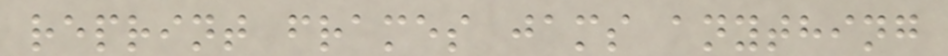reprint frames jams anything
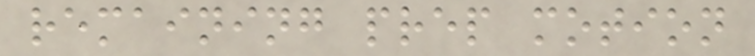remaining prep motion
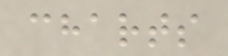charts
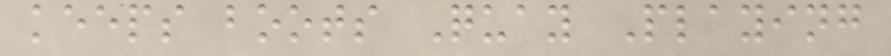keeps boots Quay Playing
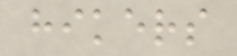hikers
